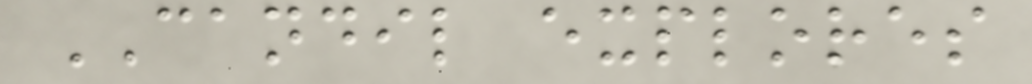CANDIL explores
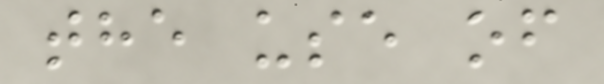the use of
